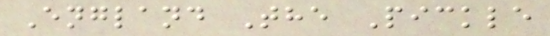England The Pickle
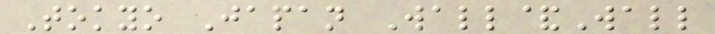Tokyo Japan Wall&Wall
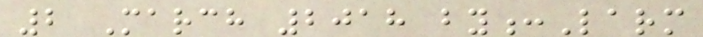2 March 2018 by:Larm
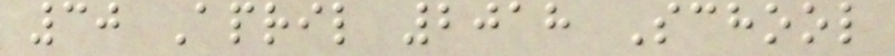30 April 2018 School
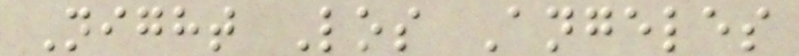Night Los Angeles
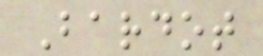Bardot
